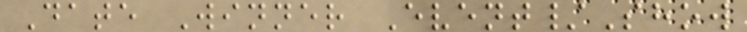Date Winner Event/Show
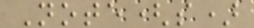Note(s)
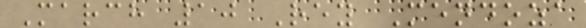March 10 Rey Mendoza
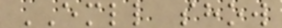EMLL show
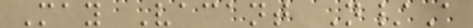May Vacant N/A
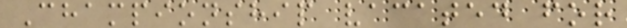Championship vacated for
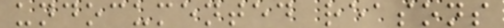undocumented reasons
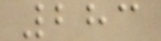283
